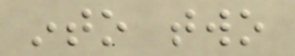into two
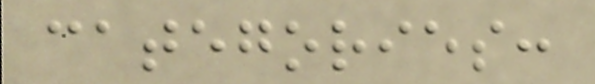categories:
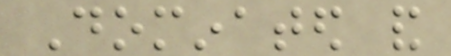Dominated and
